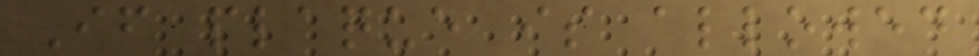If plaque is allowed
